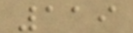119
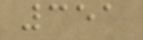351
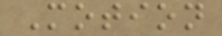Motion
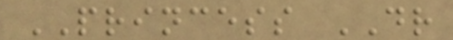PRINCESS DR
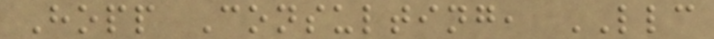Hopp Consulting, LLC
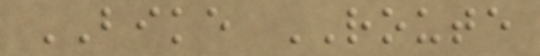BIKE ROUTE
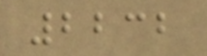2232
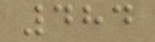484
